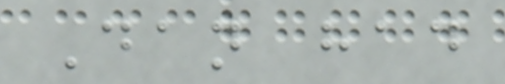Dan had
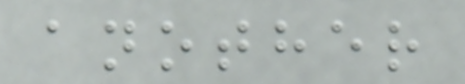another
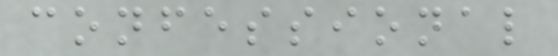confessional
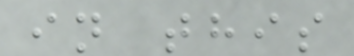in this
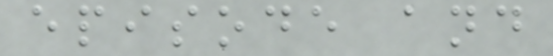episode and
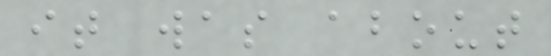it was about
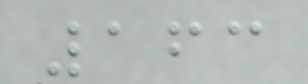163
